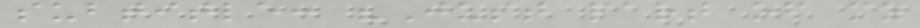subtitle: "Just part of my
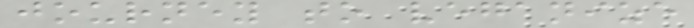journey to veganize
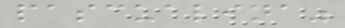pascualina"
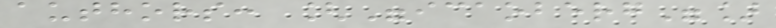authors: ["icaoberg"]
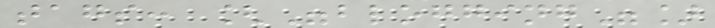tags: ["blogging"]
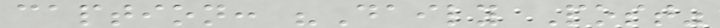caption: "Daily Post"
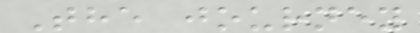The journey
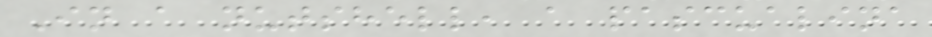In a nutshell, a pascualina
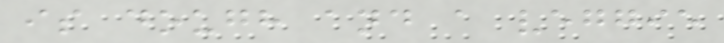is dough and a veggie
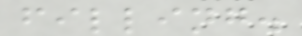filling.
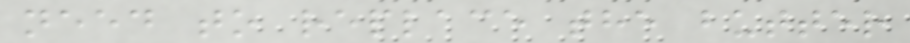need to replace the butter
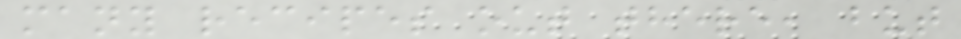many recipes out there, but
